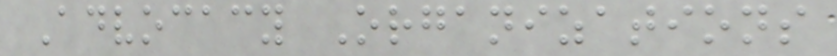Advocacy Organizations
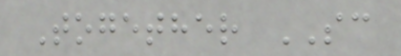Together SC
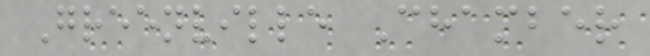Greenville Chamber
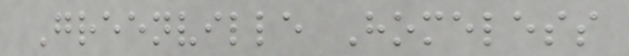Greenville Homeless
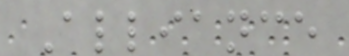Alliance
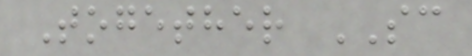Together SC
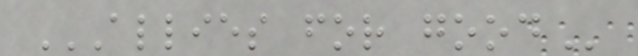ALLIES FOR GOOD
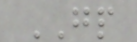GP
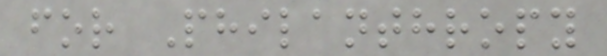for Philanthropy
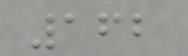162
